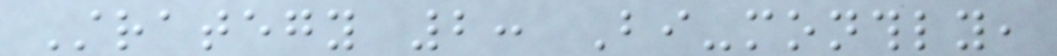Strategy 2: Bi-monthly,
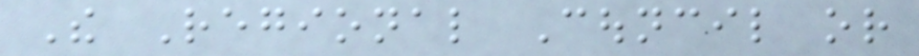The Regional Council or
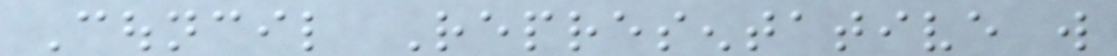Council Representative will
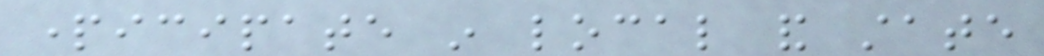participate in local and state
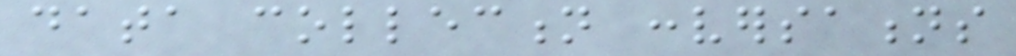data collection conversations
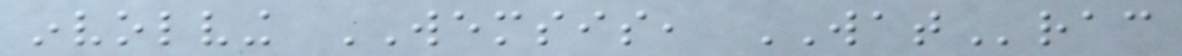involving WEMSIS, WATrac
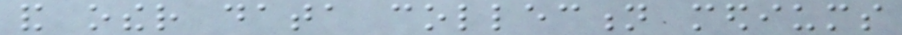and other data collection mediums
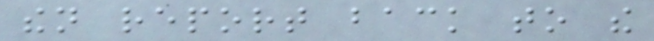then report back to the
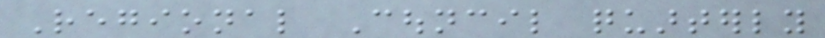Regional Council quarterly
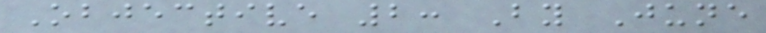Objective 2: By June
